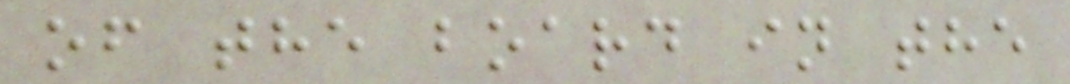of the board in the
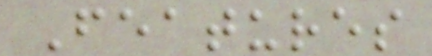Features
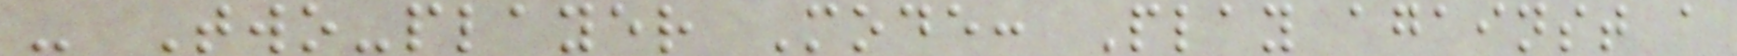- Two-player Mode: Play against a
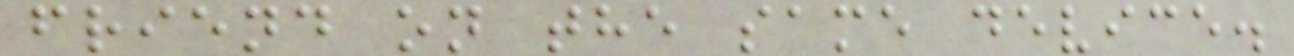friend on the same device.
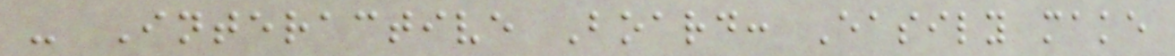- Interactive Board: Easily make
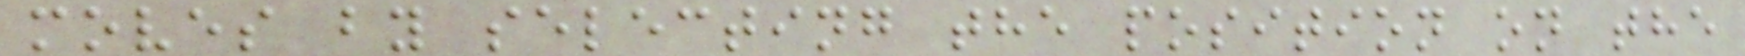moves by selecting the position on the
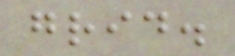grid.
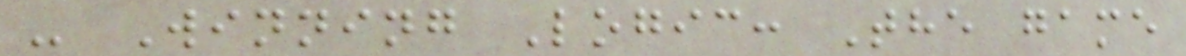- Winning Logic: The game
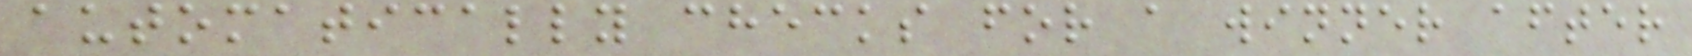automatically checks for a winner after
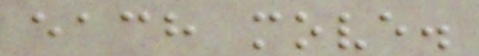each move.
